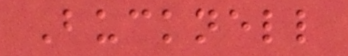Bucknell
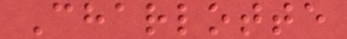Charlotte
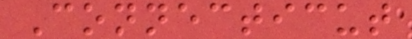Connecticut
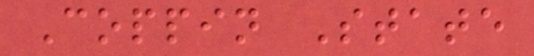Coppin State
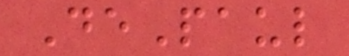DePaul
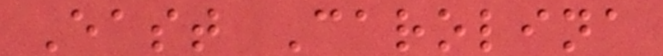East Carolina
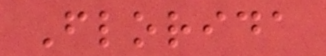Florida
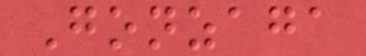Gonzaga
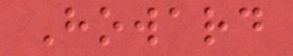Howard
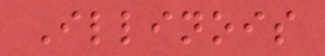Illinois
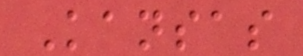Kansas
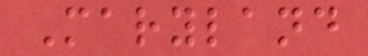Maryland
